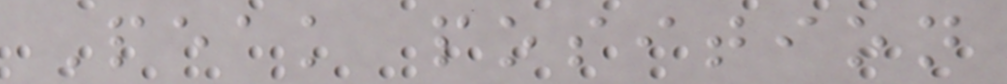Peak position
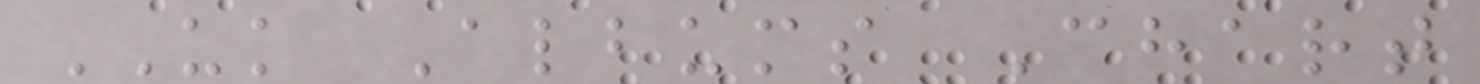UK Albums Chart
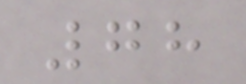78
